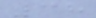38
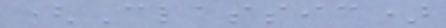(Classic)
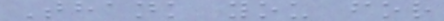Thank you for
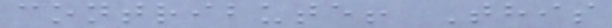contribute! This
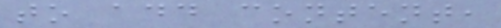to add content,
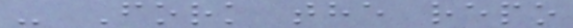- Fork the repo
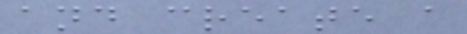and create a
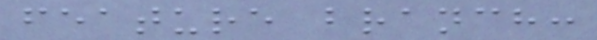feature branch:
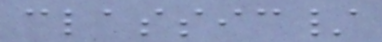classic/
